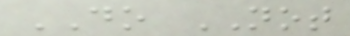DO NOT
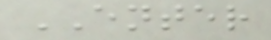ENTER
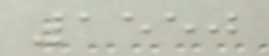1550
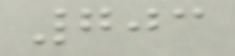703
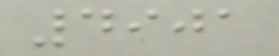4901
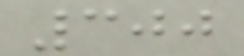300
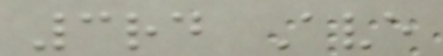3rd Ave
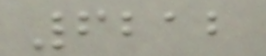6212
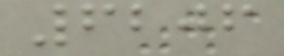6206
